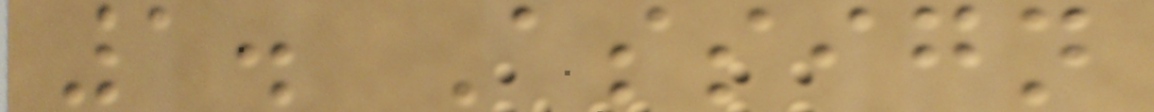1. Assign
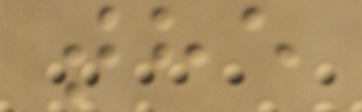the
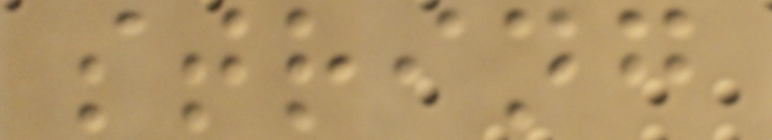string
